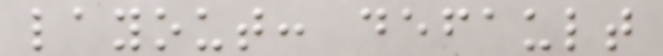layout: default
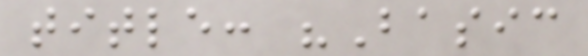title: "Basic
